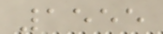1555
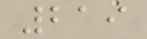219
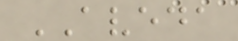AVEDA
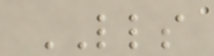LLS
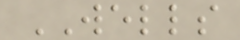WELLS
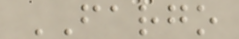FARGO
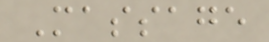Massage
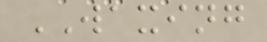WAXING
